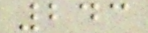243
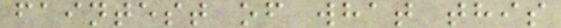faintest of what this
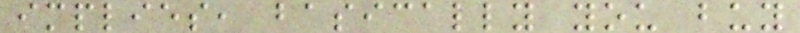implies, basically you buy
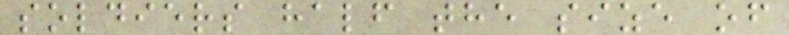soldiers half the size of
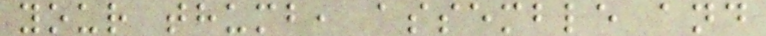your thumb, assemble and
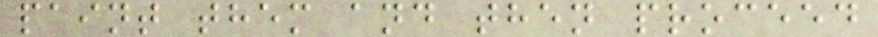paint them and then proceed
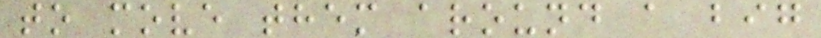to move them around a big
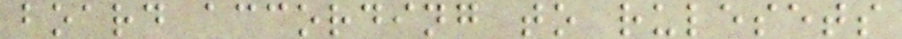board according to rulesets
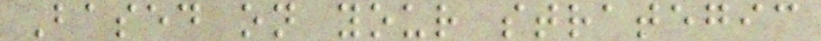Based on your strategic
